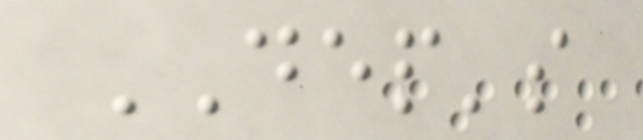DEP's
